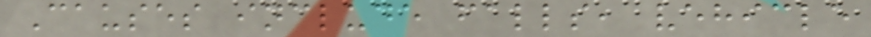Causes include falls, vehicle
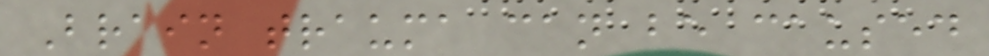Brain trauma can be caused
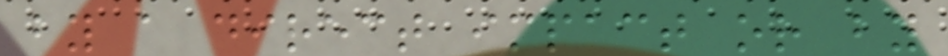by a direct impact or by
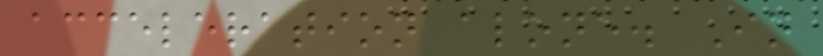acceleration alone. In
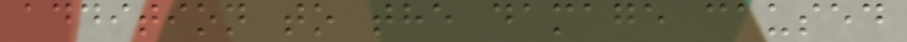addition to the damage caused
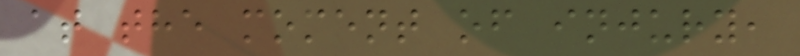at the moment of injury,
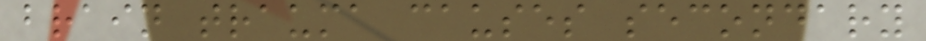brain trauma causes secondary
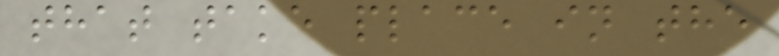that take place in the
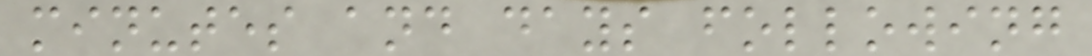minutes and days following
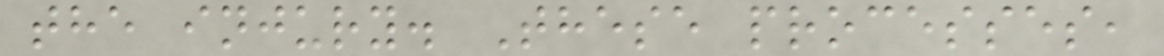the injury. These processes,
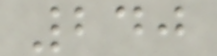240
